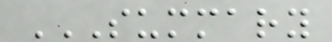SUMMARY
